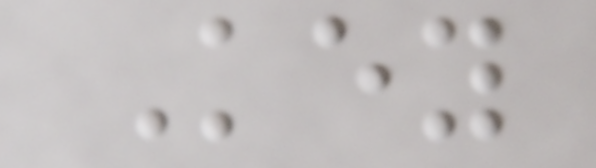Key
